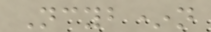Ncyb*n
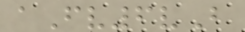aFv6vB
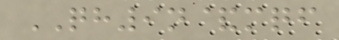QH9n&mqf
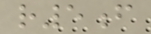r5f
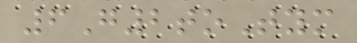6G2toTym
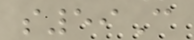s59C
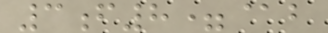3f8=@b
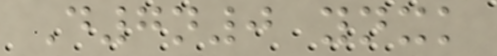D7n0 ynxk
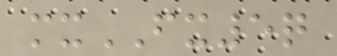mxFX5q
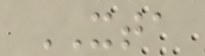XTA
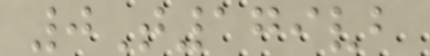0T179vb
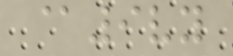@9vy
